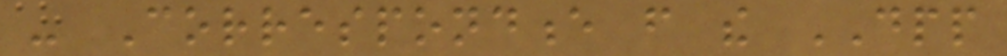- Correspondence from the DPP
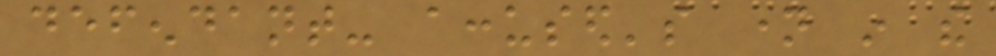defendant- accused's name in the
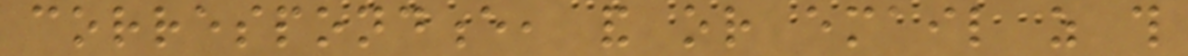correspondence, and or email as this
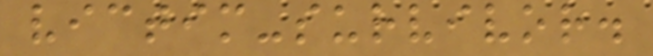victim-survivor.
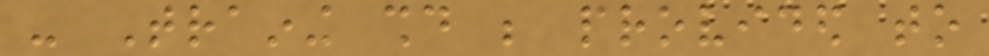- Training should be provided to
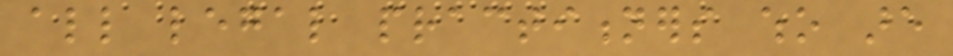all legal practitioners who are
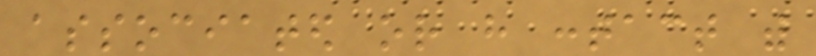associated or have contact with
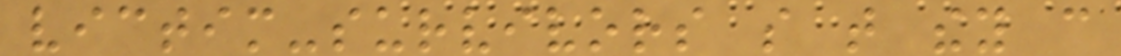victim-survivors so that they can
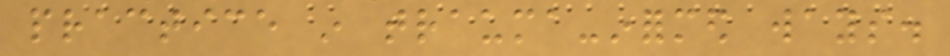practice in trauma-informed ways.
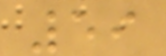59
